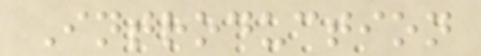Introduction
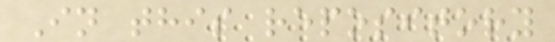In this repository
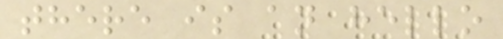there is an hello
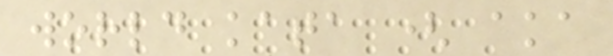world kata ( aka
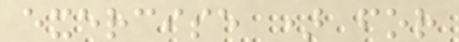exercise ) for
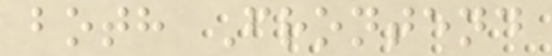both Frontend
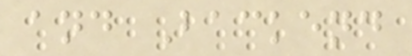and Backend
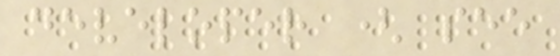developer ( see
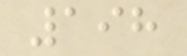198
